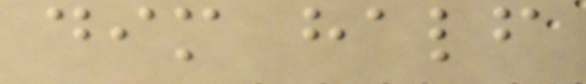dim half
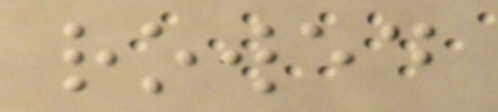rowed
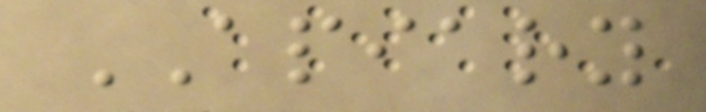APIARY
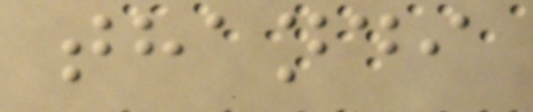thandi
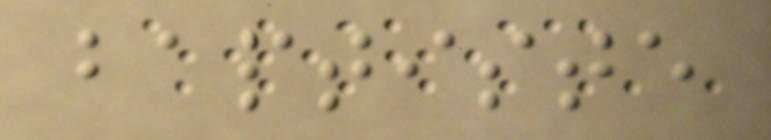baptiste
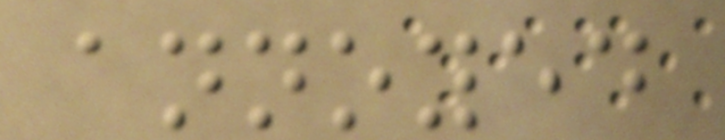annoyed
